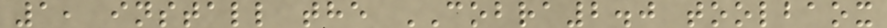1, install the COBRA2.0 toolbaox
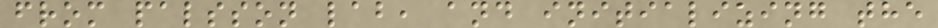from palsson lab, and initializing the
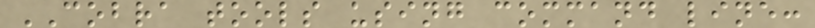COBRA tools using command line:
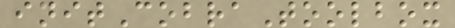initCobraToolbox
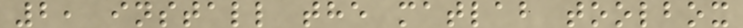2, install the matlab toolbox
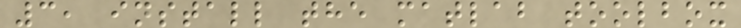3, install the matlab toolbox
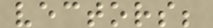vectors;
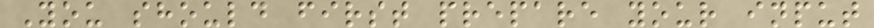You should first prepare your input
